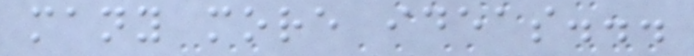many more ideas...
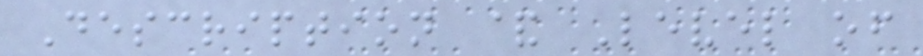Description & Level of
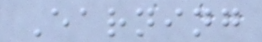Earning
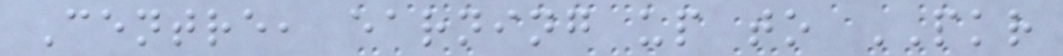Centre, earning up to PKR
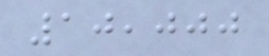10,000
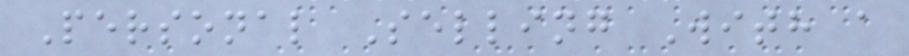Personal Selling With a
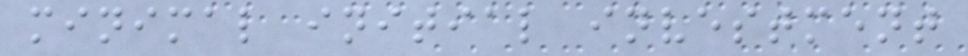minimal initial investment
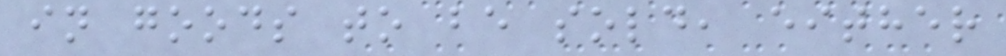in goods to be sold, either
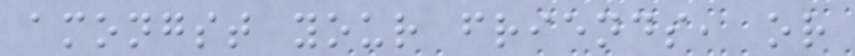amongst your friends, or
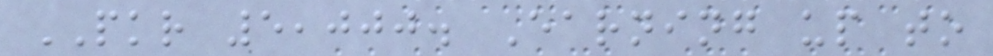PKR 5,000. Earning up to
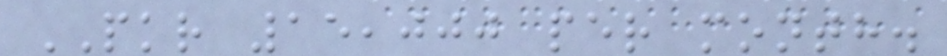PKR 15,000 per month.
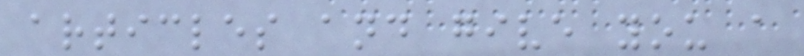articles and give you a
